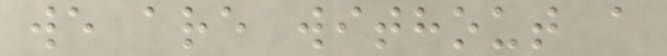we are without a
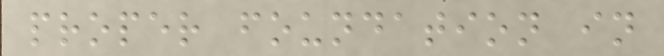proper foundation in
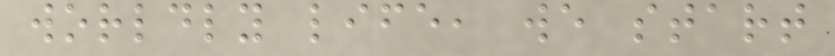worldly life, we start
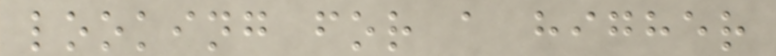looking for a higher
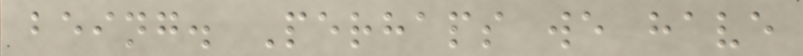being. Perhaps we have
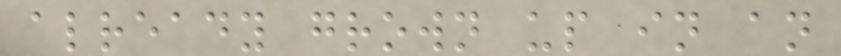already grown up in an
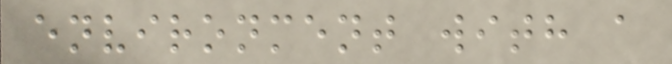environment with a
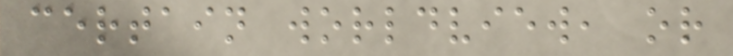certain worldview, or
